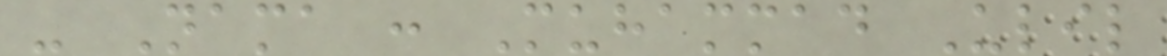- Nama : Muhammad Ulil
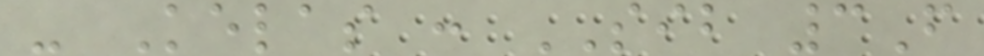- Kelas : SIB 3F
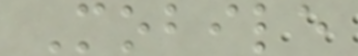Mobile
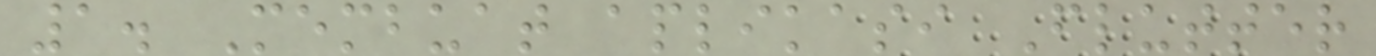1. Membuat aplikasi Flutter
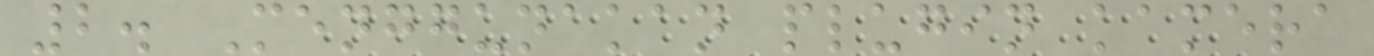2. Menggunakan plugin kamera
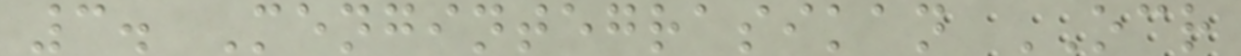3. Mengintegrasikan OCR
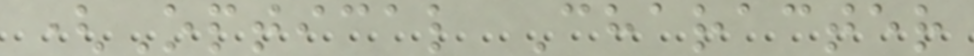(Optical Character
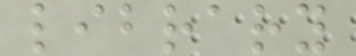library
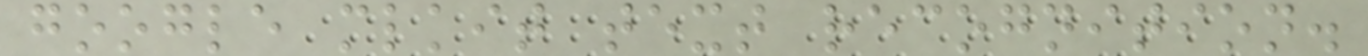google mlkit text recognition.
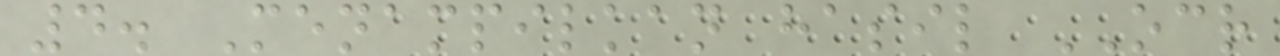4. Menampilkan hasil OCR
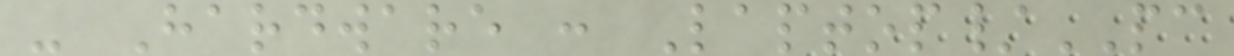- Hardware : Laptop/PC
